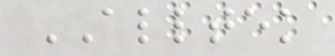ALLTEK
